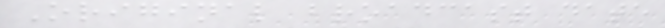Original broadcast date
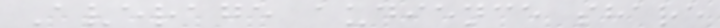Average audience share
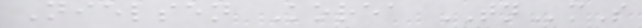Nielsen Korea TNmS
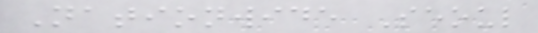Nationwide Seoul
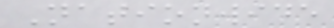Nationwide
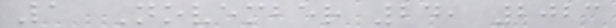1 November 24, 2023
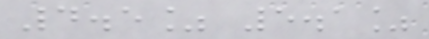4.5% 5.1%
